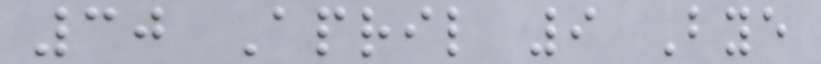30 April 9 Bye
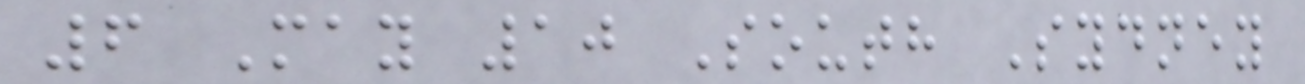6 May 10 South Sydney
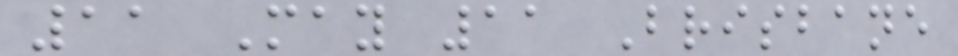11 May 11 Brisbane
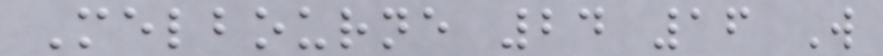Melbourne 24 16 W
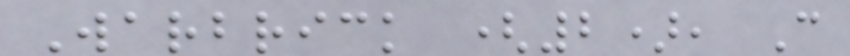Warbrick (2), C
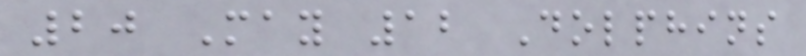20 May 12 Dolphins
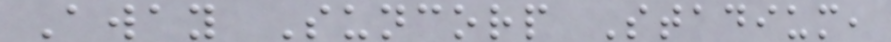Away Suncorp Stadium,
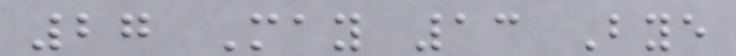27 May 13 Bye
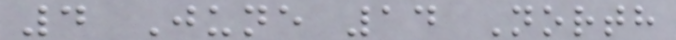4 June 14 North
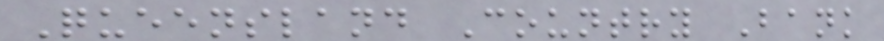Queensland Country Bank
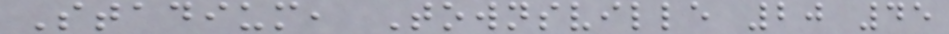Stadium, Townsville 20 45
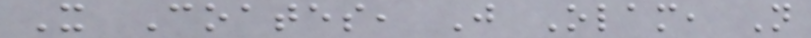X Coates, J Olam, N
